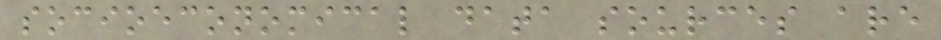socioeconomical data sources are
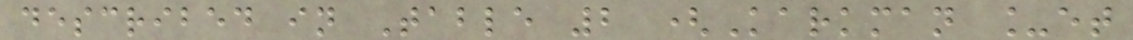described in Table 2 (Karkman _et
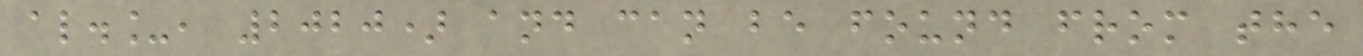al._, 2020) and can be found from the
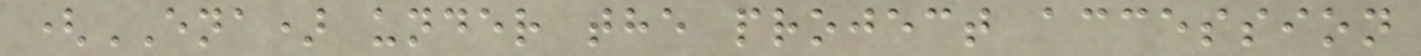(ENA) under the project accession
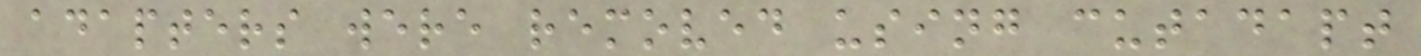adapters were removed using cutadapt
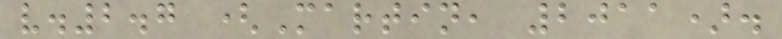v.2.7 (Martin, 2011).
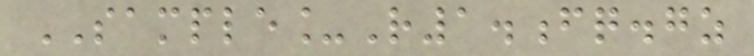SAMPLE_R1.fq.gz
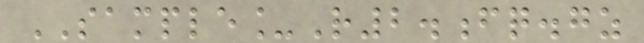SAMPLE_R2.fq.gz
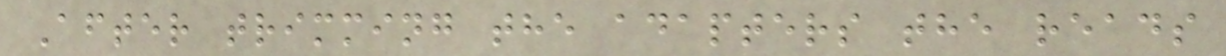After trimming the adapters the reads
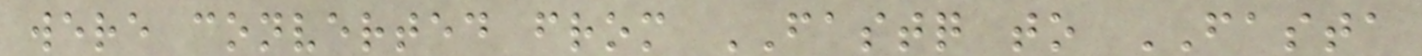were converted from FASTQ to FASTA
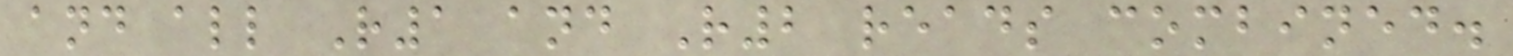and all R1 and R2 reads combined.
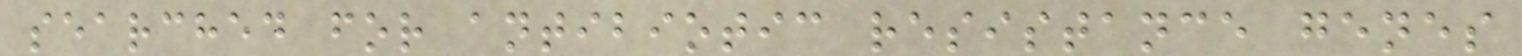searched for antibiotic resistance genes
